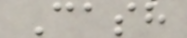Cash
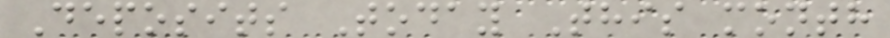Deposits Today This month
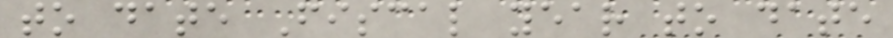to date Fiscal year to date
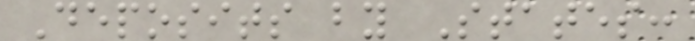Deposits by States:
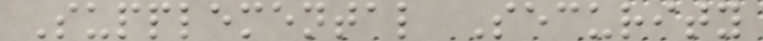Supplemental Security
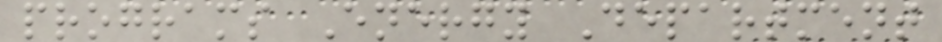programs Energy Department
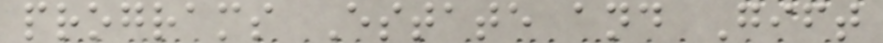programs Estate and Gift
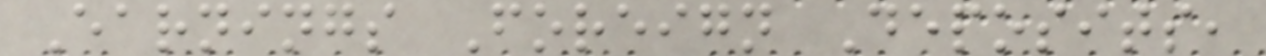Earnings Foreign Deposits,
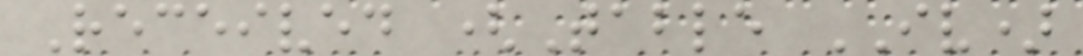Received (Table IV)
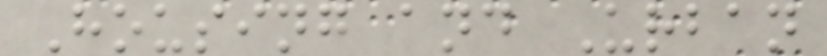Housing and Urban
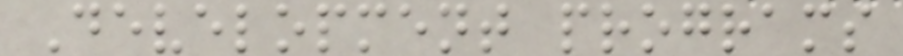Development programs
